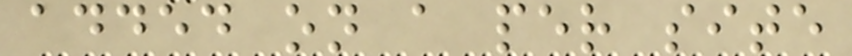added on a per site
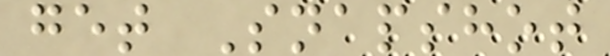get Snapshot
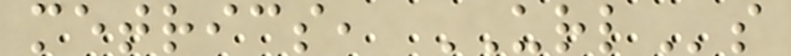metrics, URLs
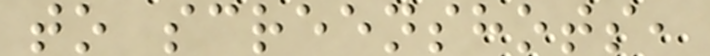to screenshots,
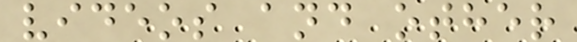videos and other
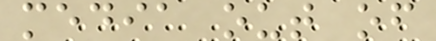media out of
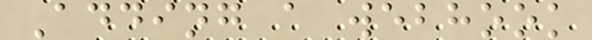Adding a webhook
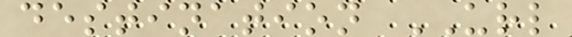destination URL
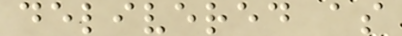delivered as
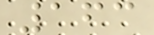163
